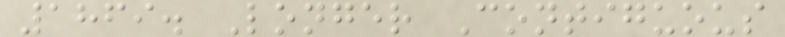1869. Longer Contiguous
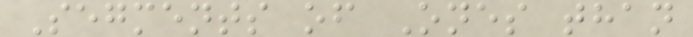Segments of Ones than
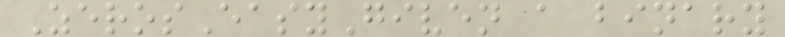ZerosEasyGiven a binary
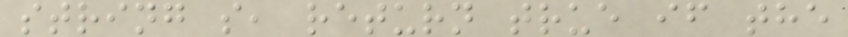string s, return true if the
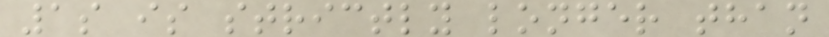1s is strictly longer than
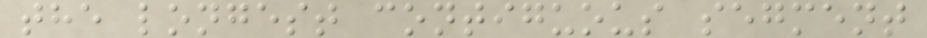the longest contiguous segment
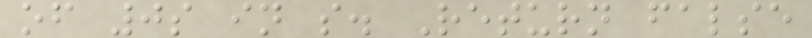of 0s in s. Return false
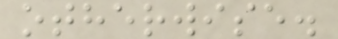otherwise.
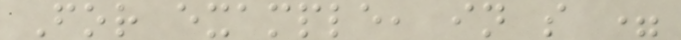For example, in s =
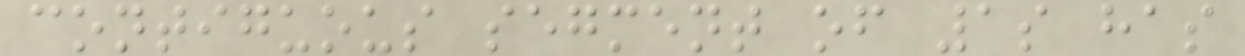contiguous segment of 1s has
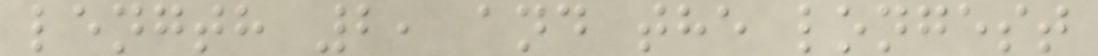length 2, and the longest
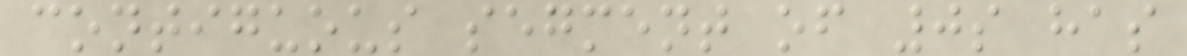contiguous segment of 0s has
